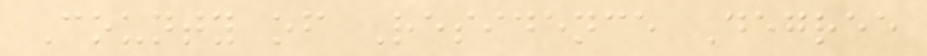County of Residence Degree
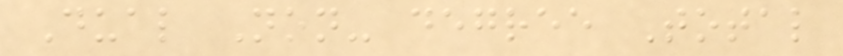Dual Non- degree Total
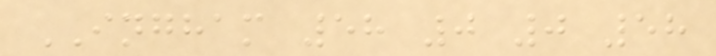INGHAM 58 0 0 58
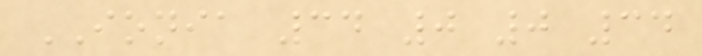IONIA 34 0 0 34
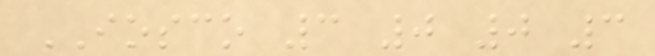IOSCO 3 0 0 3
